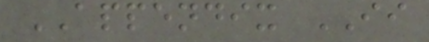APPENDIX II
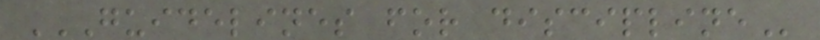GUIDELINES FOR DISCIPLINE
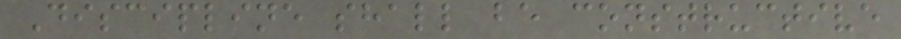Discipline shall be constructive
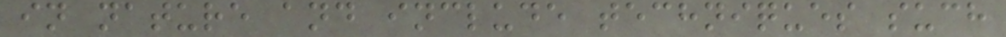in nature and include techniques such
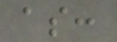as:
